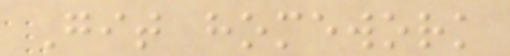Git homework
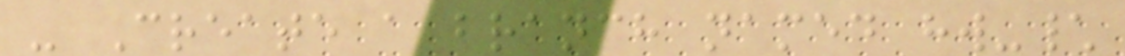- Create a branch named hw-\
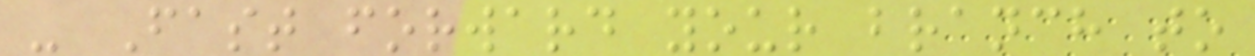- Fast forward your branch to
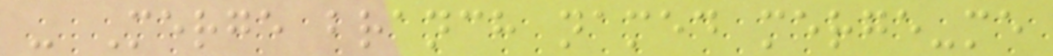- Merge branch named merge-me
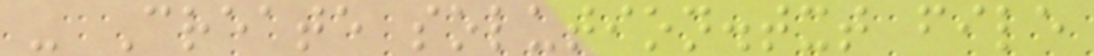- Create solution.txt file
